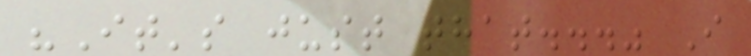"It's just that..." I
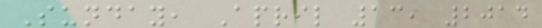Sunday, April 13, 2014
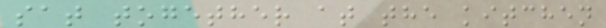sat together at the kitchen
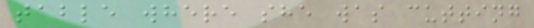table where she was cutting
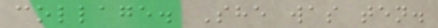collage. She was ten.
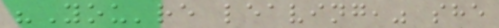"You're leaving," she
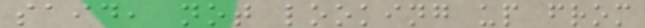said, not looking up from
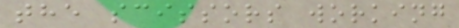the scissors working
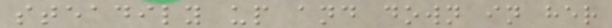steadily up and down in her
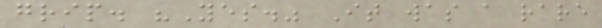grip. "Yes." It was a rare
